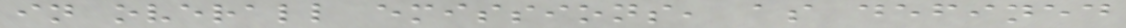in overall emissions, as defined
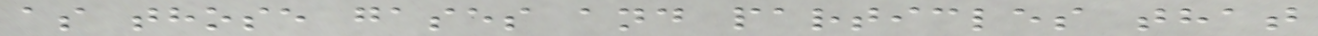as those gases and particles that
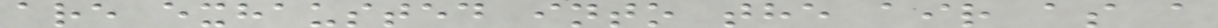are exhausted into the air as a
